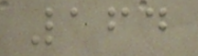164
